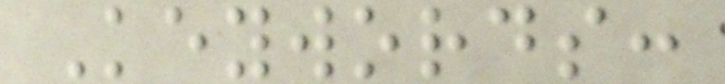Keywords:
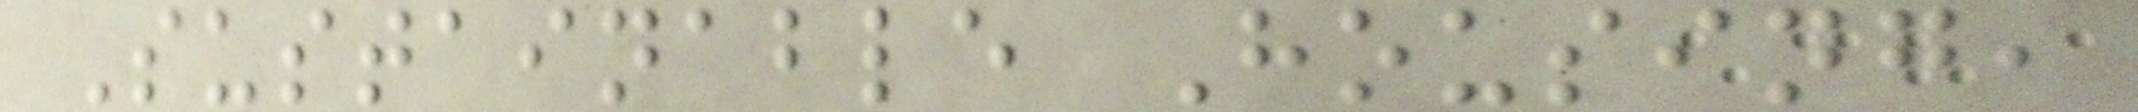Sustainable Housing,
